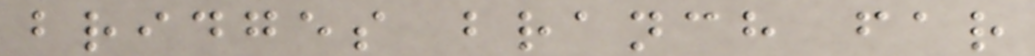bridges branch far
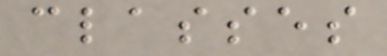classes
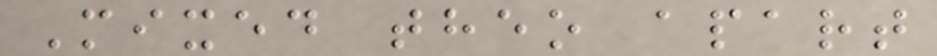Mixed theo apart
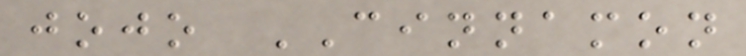jojo CINNAMON
